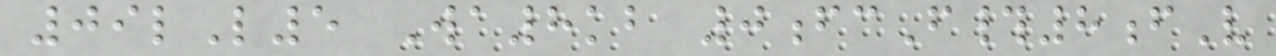09lL5 Wa8kb 0fcF#8fV
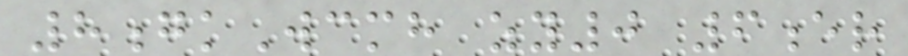8gkWcmh zy0 6er
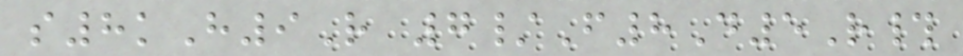s8kH9R 7/F8D5R#
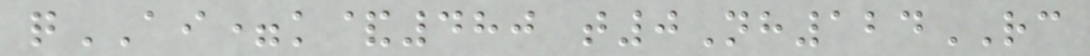qAI=k&480 t0Nh124RC
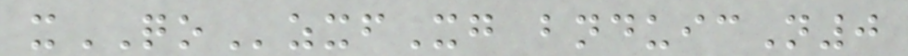xQOzxfXg bnduicN0
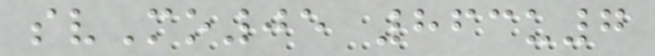svMo05 863u7
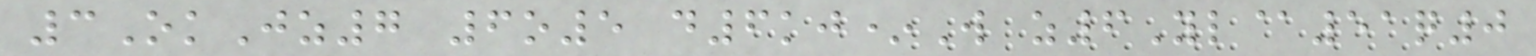3OkJz7 6o5 d6kj*W z6Yl@51q0
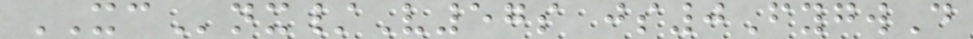XCnx/V57s js0FygwD
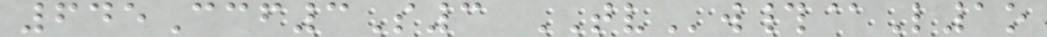645Ccf3S3 TVw#@L1o
